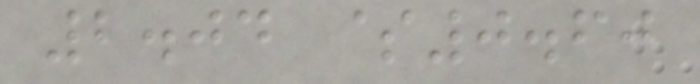2.04 $0.60
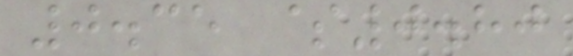0.35 $0.80
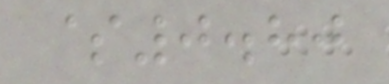$0.80
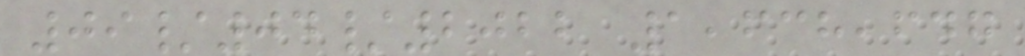09/04/2022 1,638,647
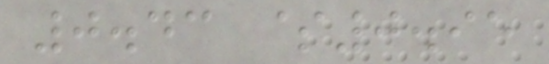0.43 $0.95
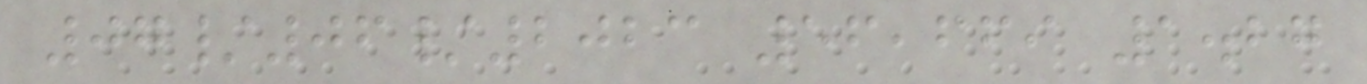07/06/2023 56,669 1.27
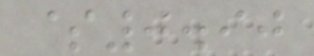$0.90
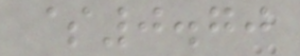$0.70
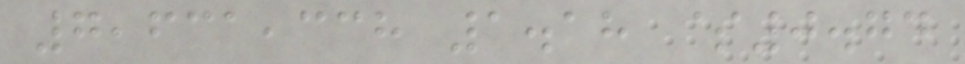7,631,338 1.18 $0.74
